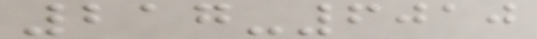217-6010
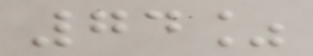74%
